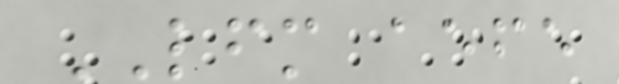LFM aefe
